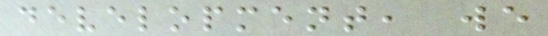development, we
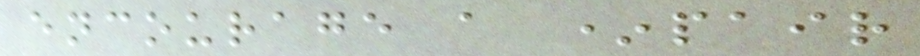encourage a *pair
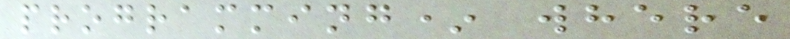programming* where
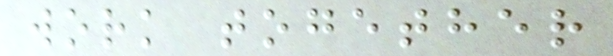work together
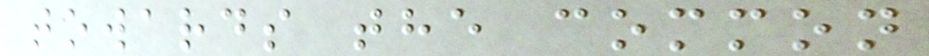towards the common
